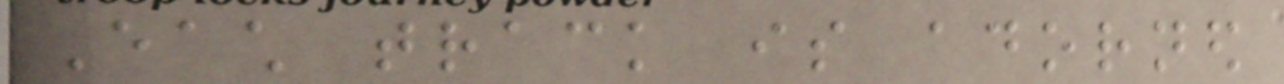Each track is adorned
